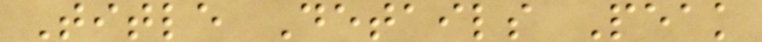Title Details Peak
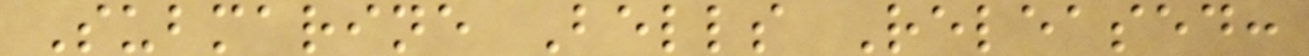Submarine Bells Released:
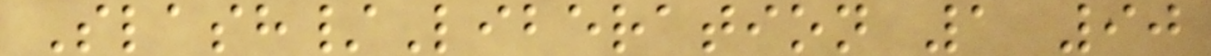Slash/Liberation 1 90
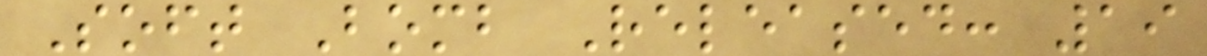Soft Bomb Released: 19
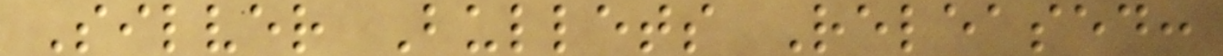Silver Bullets Released:
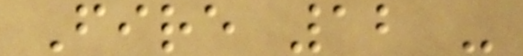Fire 12 -
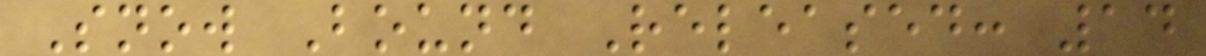Snow Bound Released: 14
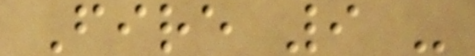Fire 9 -
